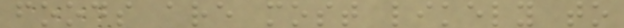foods are most likely to
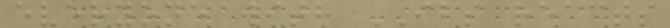everyone with IBS reacts
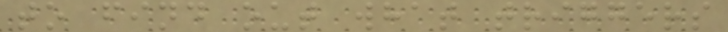to find out what triggers
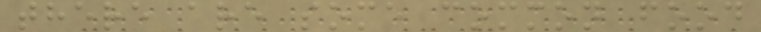there are some common food
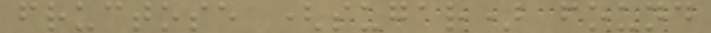fructose (sugar) found
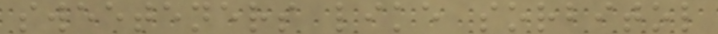sweeteners like sorbitol
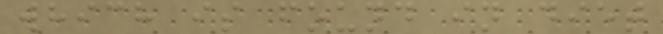which is found in diet
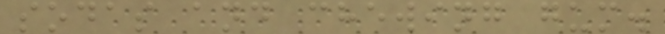sodas and chewing gum.
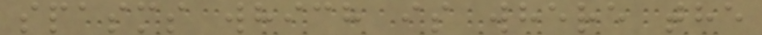spasms which is where the
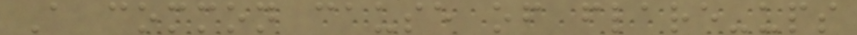A common cause of flare-ups
